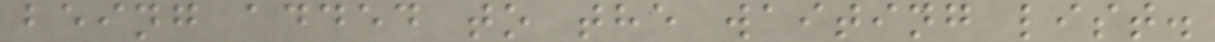being added to the waiting list.
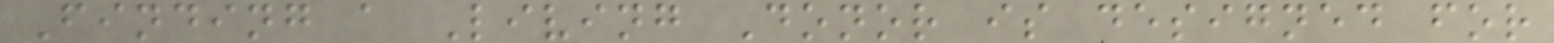Finding a Living Donor is designed for
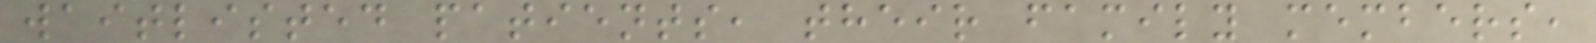waitlisted patients, their family members,
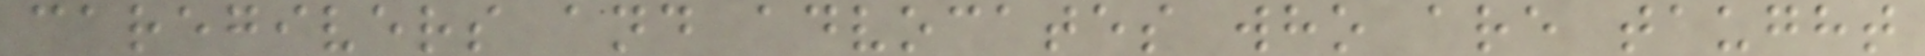caregivers and advocates who are taught
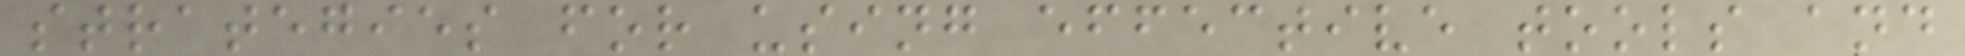strategies for using effective tools and
